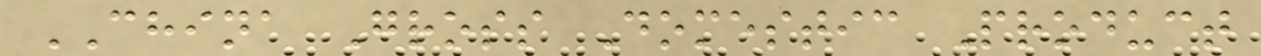CHINA Gross Domestic Product
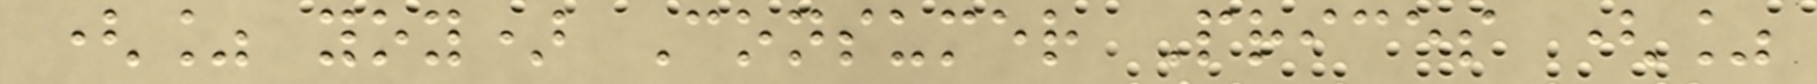(% yoy) Consumer Prices (%
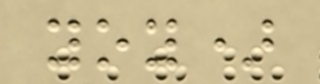yoy)
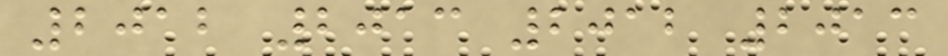2012 2013 2012 2013
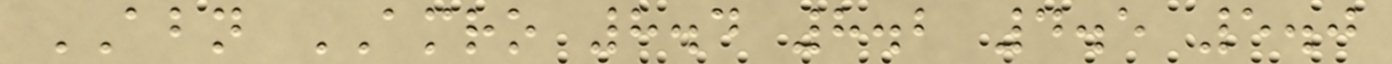ABN AMRO 8.4 8.2 4.5 5.0
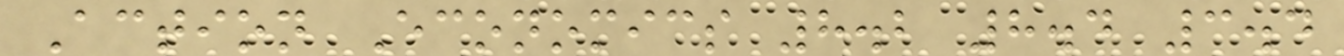Action Economics 8.2 8.4 3.4
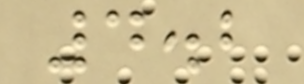4.2
